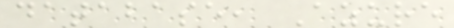database, Azure
